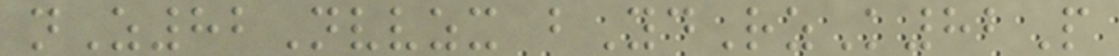nZ82Nvvzx bYdRzK82P
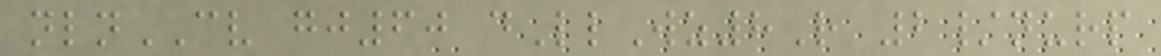nlnCV gj60 dLlWz8R 2/nurp
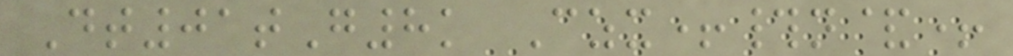Dt01tG8k Czx+#n&+
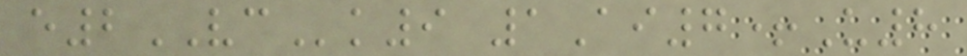e2VCk9 1Ai7+U8
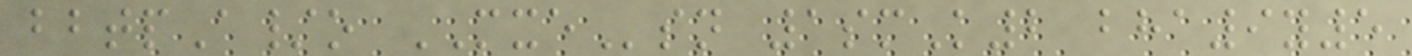bbtpA/o MXEsn 1smK2 bha9y5
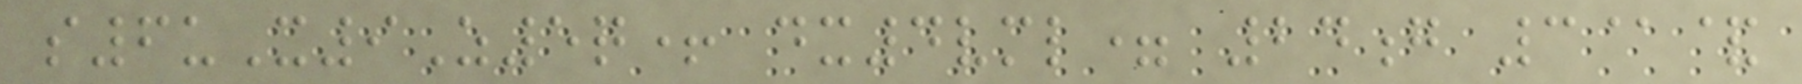s6uX9Z5q+ dx4vml= 24g 3@&
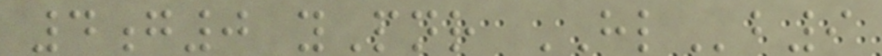4g0 yPnr HLb9
